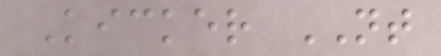Kicker NT
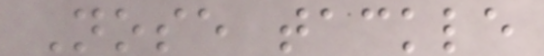Nose tackle
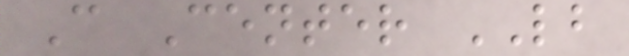C Center LB
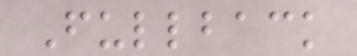Fullback
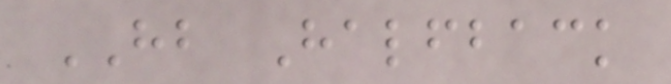HB Halfback
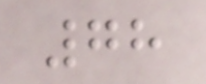78
